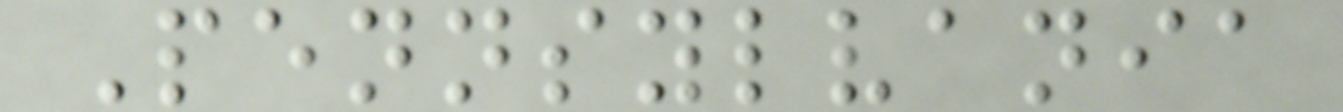Pennsylvania
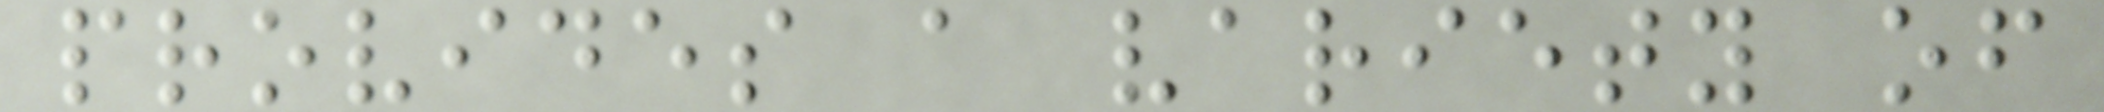provides a variety of
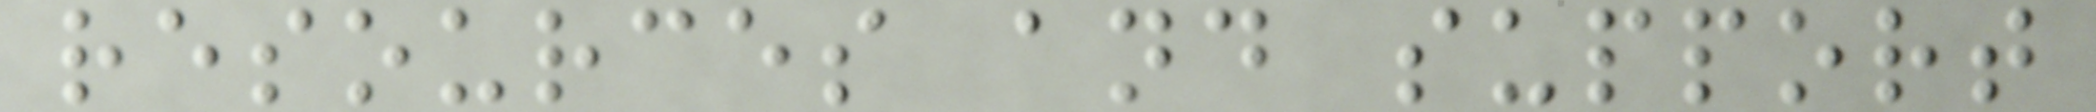resources and support
